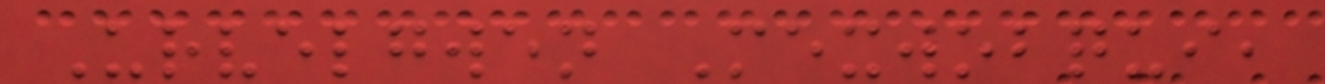Urvelgwen Mexwobqui,
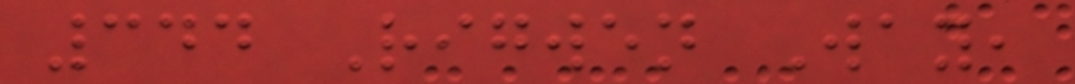344 Rigwen Way,
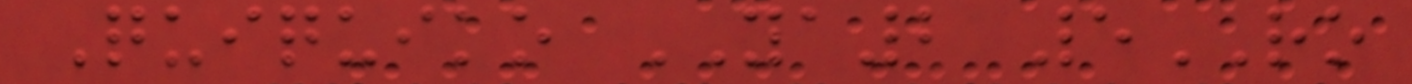Quiquiko YA2 5RO
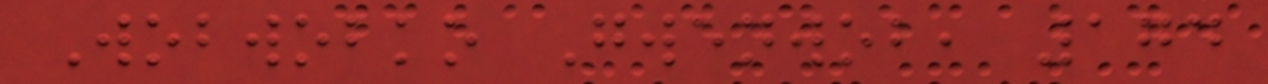Wobwobko Gwenwob, 174
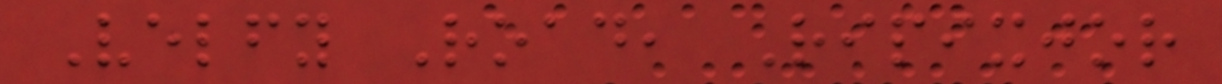Velfy Road, Ripixjor
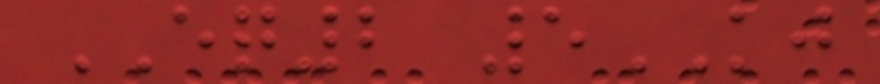EQ2 5KJ
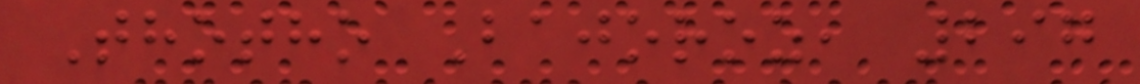Thotho Bajoroz, 297
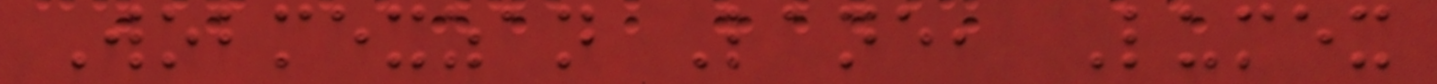Wobmexzan Lane, Lumex
